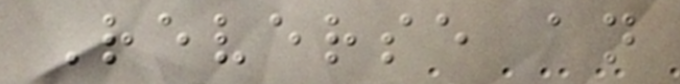Reverse an
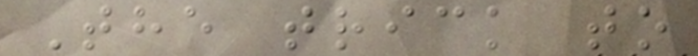The trick to
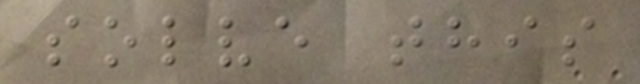solve this
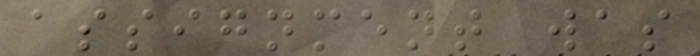assignment was
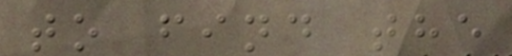to find the
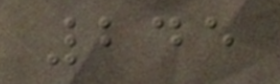245
